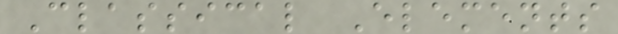Classical Elements
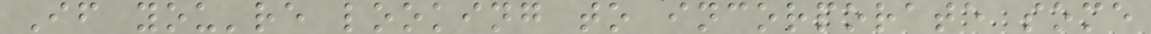If you're looking to incorporate some
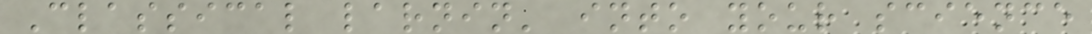Classical larnin' into your science
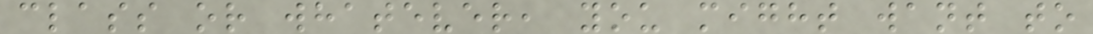class or whatever, you might want to
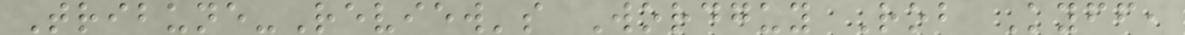Tribune-Review's Wordguy Rob Kyff,
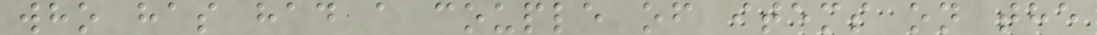who has had a couple of items on the
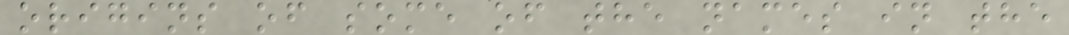origins of some of the names in the
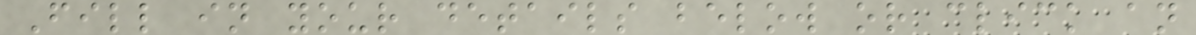Fill in your details below or click an
